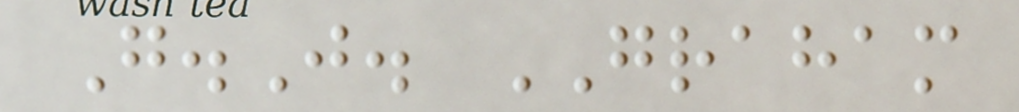G.J. GRAHAM
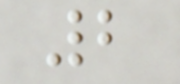2
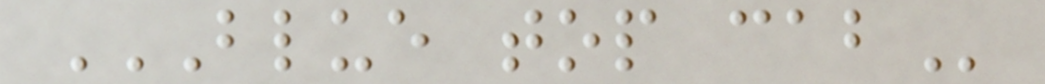BLUE TOP CAB
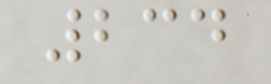234
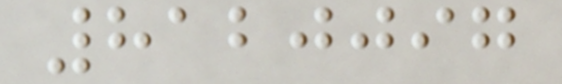8120097
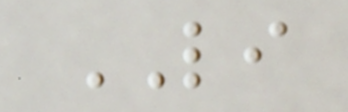LI
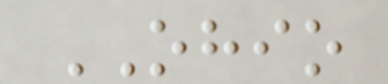OHIO
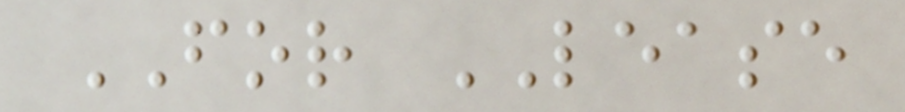FOR LEASE
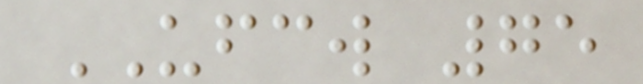UFCW 75
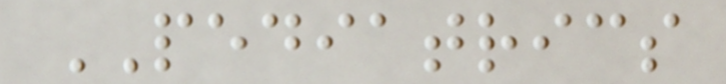PEDIATRICS
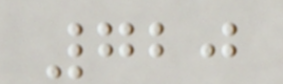720
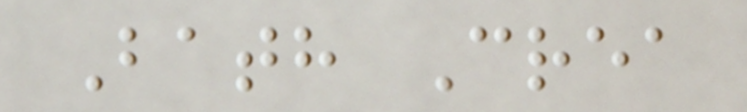Bath Crea
